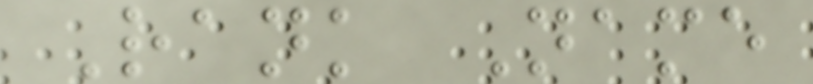Rank Name
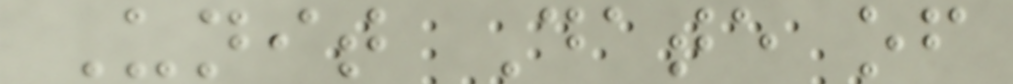Unit Date of
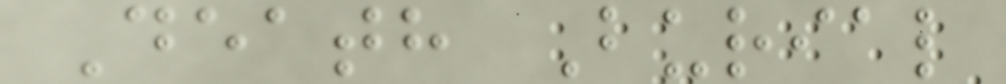Death Burial
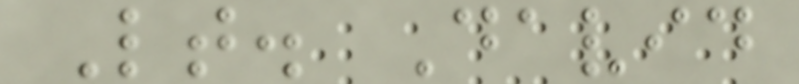Lt. David
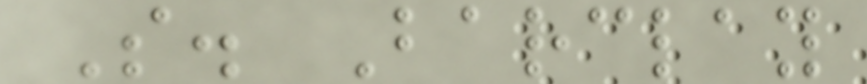S. Barclay
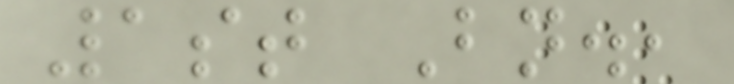1st Bn.,
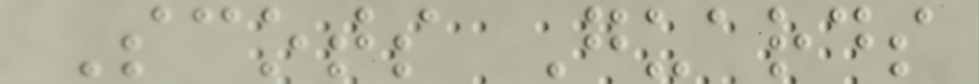Scots Guards
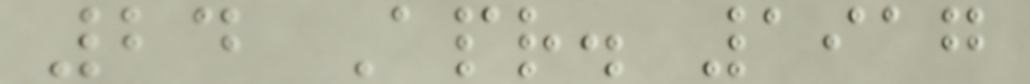24 Apr. 1917
